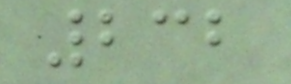232
